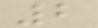2
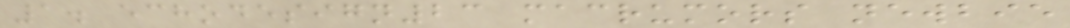1. echodesign23 macrumors newbie
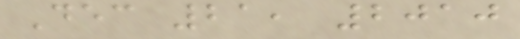Dec 21, 2010
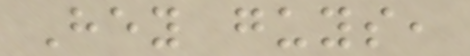Hey guys,
